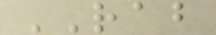RAB
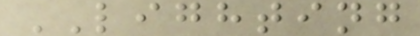LIGHTING
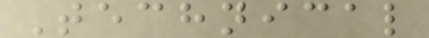Technical
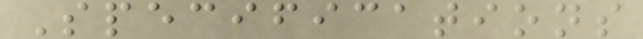Specifications
